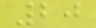20
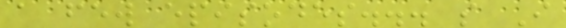a few episodes... so I
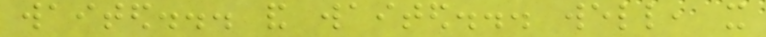waited... and waited... well, it
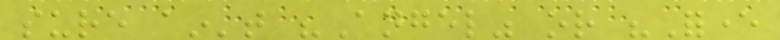sure ain't "Angel" or "Forever
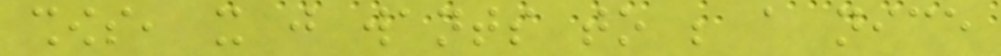shows, it just wants to be a nice
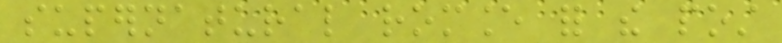supernatural romance for the post
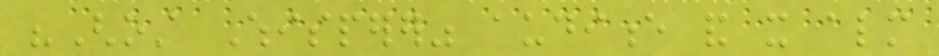"Ghost Whisperer" audience and it almost
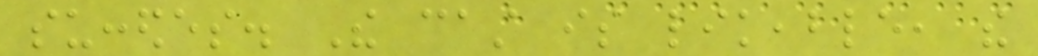succedes. The cast is likeable, the
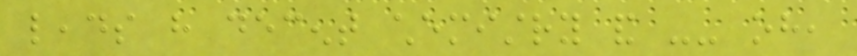leads have decent chemistry and -- oh,
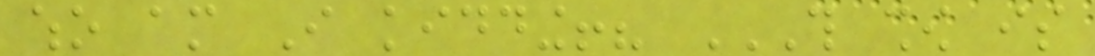who am I kidding!? THIS SHOW IS
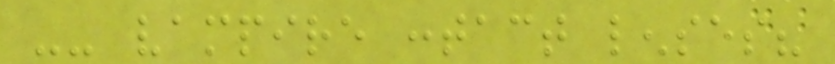-- vampire contact lenses?
